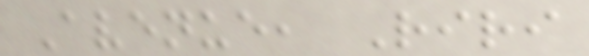Avenue, Riri
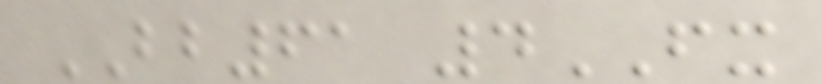BB61 4FX
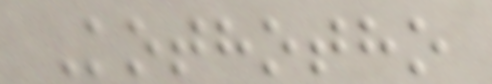Kothotho
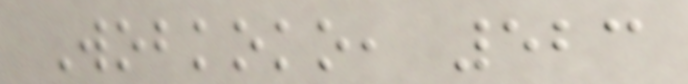Wobkoko, 523
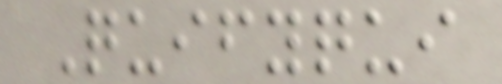Quifyqui
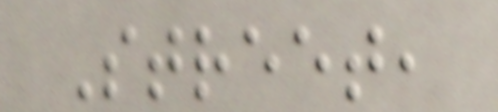Street,
